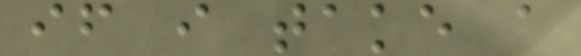if i take a
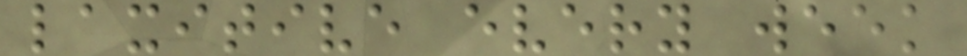laxitive every week
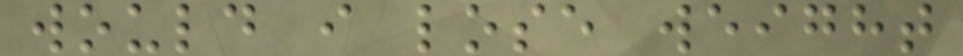would i lose weight
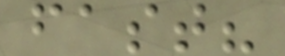fast?
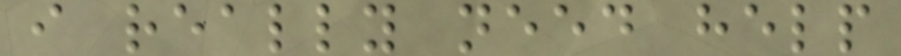i really need help
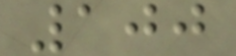100
